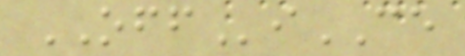OFFiCE
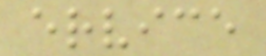ervice
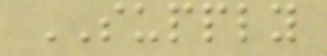SUPPLY
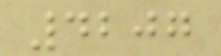4207
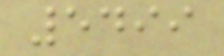5499
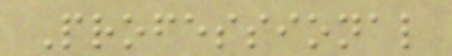Professional
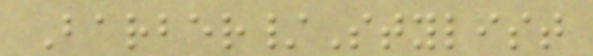Barber/Stylist
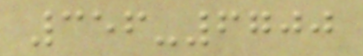356-6700
